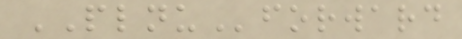PLNUforward
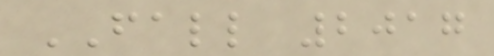FALL 2017
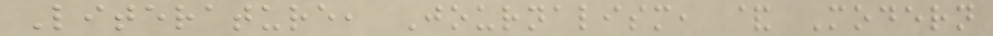Literature, Journalism, & Modern
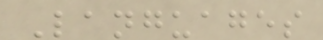Languages
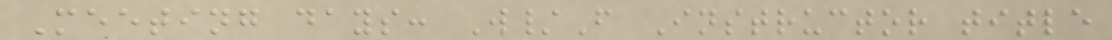Meeting days: W/F Instructor title
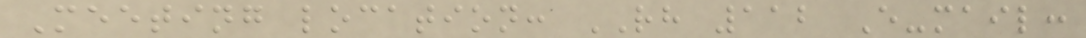Meeting location: RH 112 E-mail:
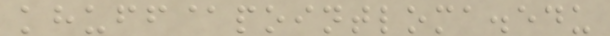khuff@pointloma.edu
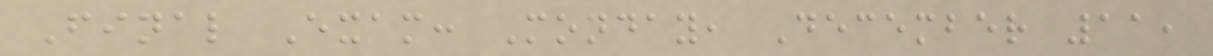Final Exam: Monday, December 11,
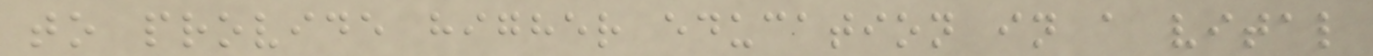to provide higher education in a vital
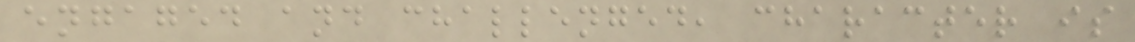engaged and challenged, character is
